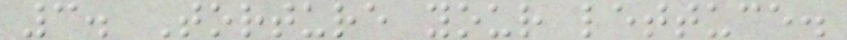3. Torture your lettuce.
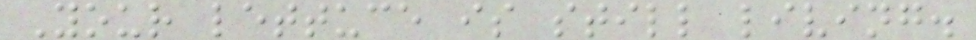Your lettuce is still living.
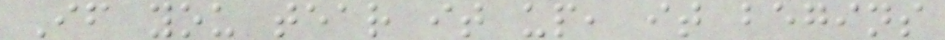If you tear it up, it begins
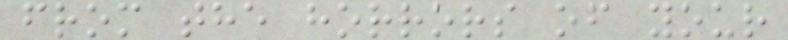from the horrors of your
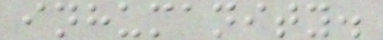inhumanity.
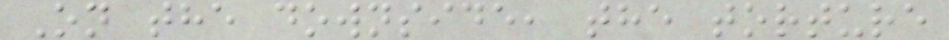On the downside, the torture
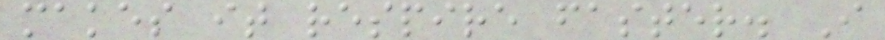makes it respire faster. I
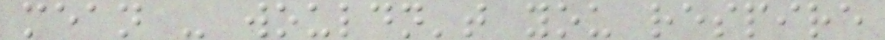mean - wouldn't you respire
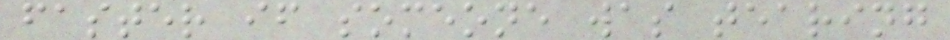faster if someone was tearing
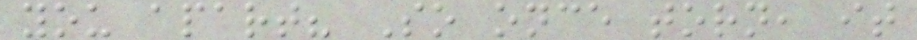you apart? So once torn, it
